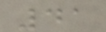41
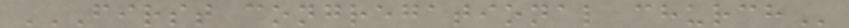FIRST CONGREGATIONAL CHURCH
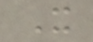X
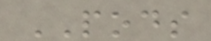PODS
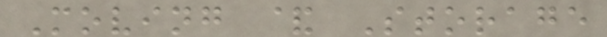Moving & Storage
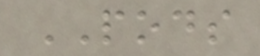PODS
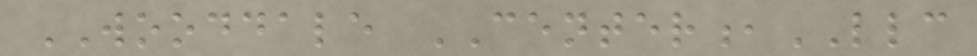WOODDALE CENTER,LLC
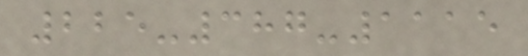225-387-1115
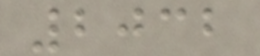2032
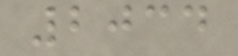2034
